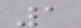1
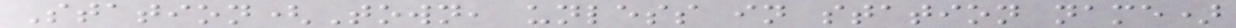Station(Town, unless in station name)
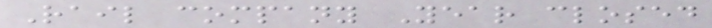Rail company Year closed
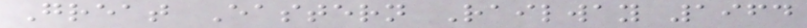Great Eastern Railway 1964
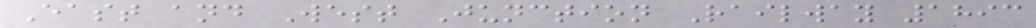East and West Junction Railway 1893
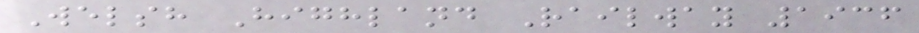Welsh Highland Railway 1936
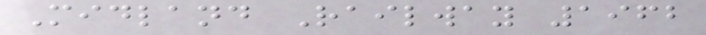Midland Railway 1962
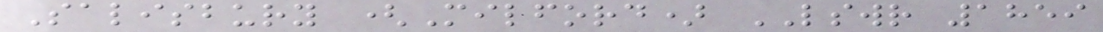Salisbury (Milford) LSWR 1859
